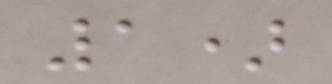1)
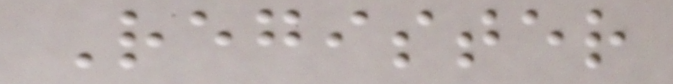Register
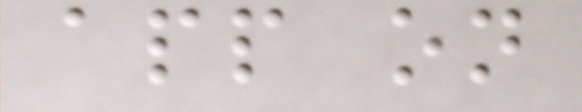app on
